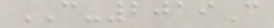CAN-2019C
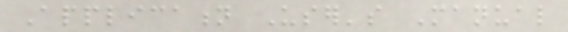Application User's Manual
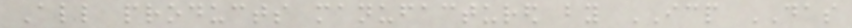All products manufactured by ICP DAS
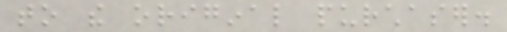to the original purchaser.
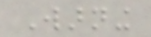Warning
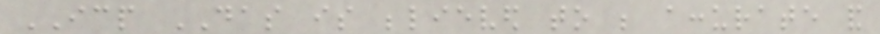ICP DAS is believed to be accurate and
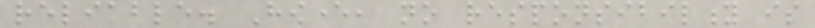reliable. However, no responsibility is
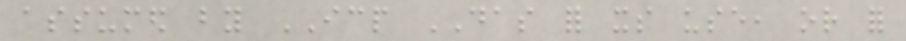assumed by ICP DAS for its use, or for
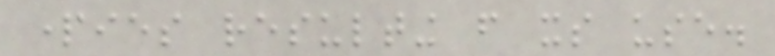parties resulting from its use.
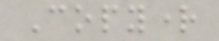Copyright
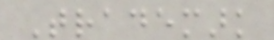Trademark
